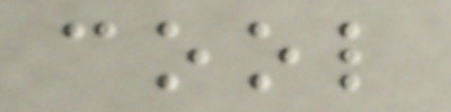cool
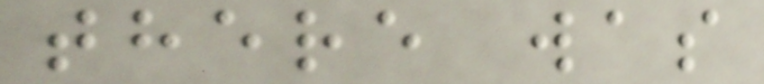there was
